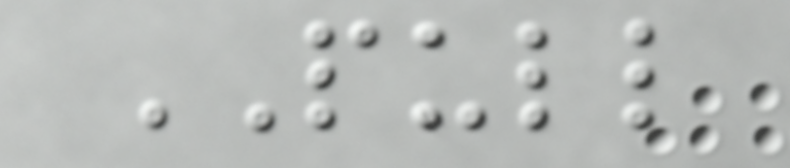PULL
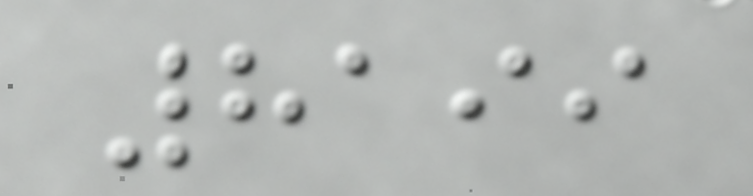8199
